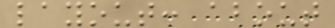layout: about
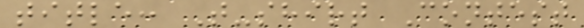title: T-shirt Contest
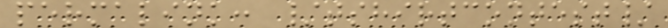permalink: /tshirtcontest/
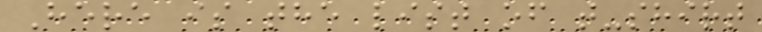Here is the list of t-shirt
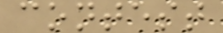contest
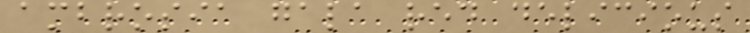ambrosia gala red delicious
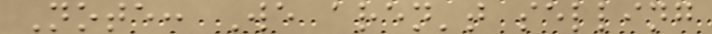Note: We aren't selling
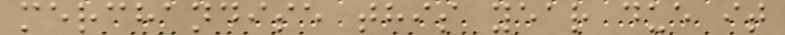merchandise this year due it
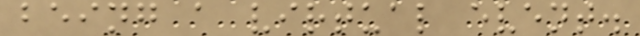being a virtual event.
